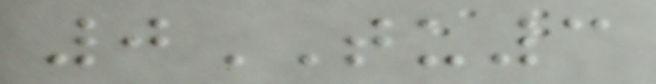0TU3
